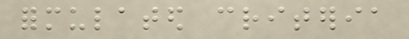formulated criteria
